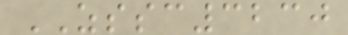ZSSC3230
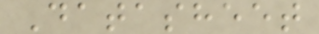Datasheet
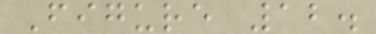Figure 12.
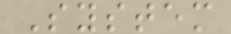System
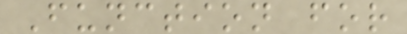Function for
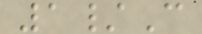1/C
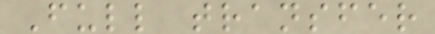Full transfer
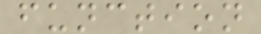function
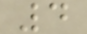4
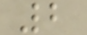2
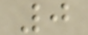0
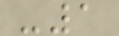-1
